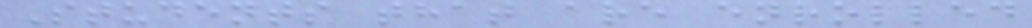Students that are enrolled
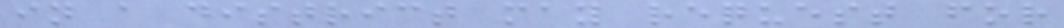in a district may request for
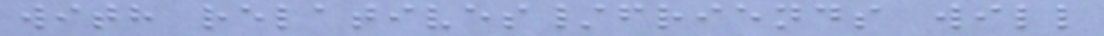with relatives/friends will
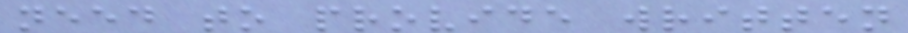need to provide written
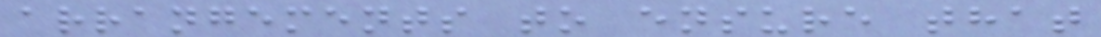arrangements to ensure that
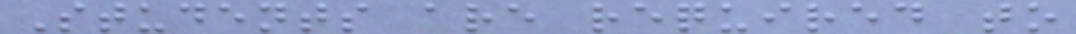Students are required to
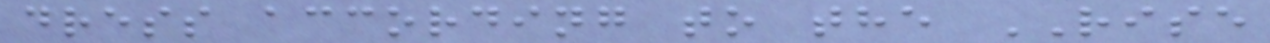dress according to the RISE
